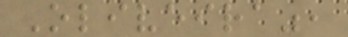Oliveira",
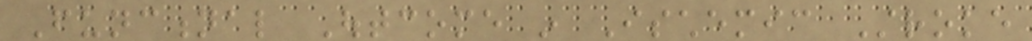Functional Outcome in Ischemic Stroke
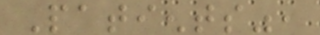Patients",
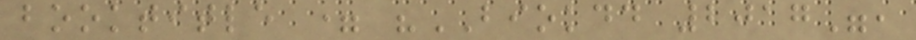booktitle = "BIOKDD 2017",
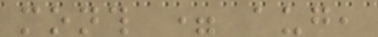month = aug,
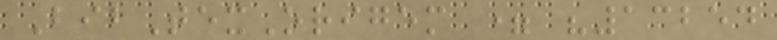BibTexOrigem = "13254
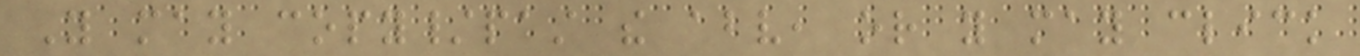You may copy/past the above, or you may click
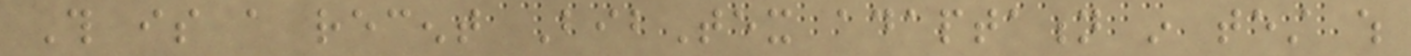This is a recent BibTex adaptation in test which
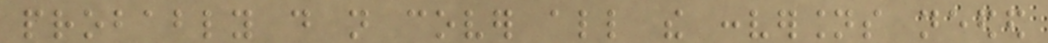probably do not cover all the conversions needed
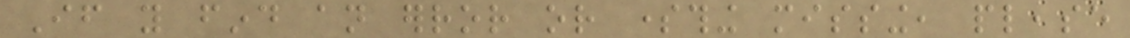If you find an error or something missing, please
